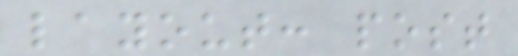layout: post
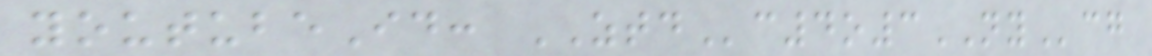youtubeId: ZTDc4o3NYcg
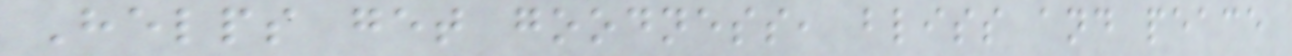Helps get goodness, bliss and peace
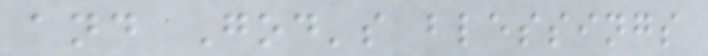and God's blessings
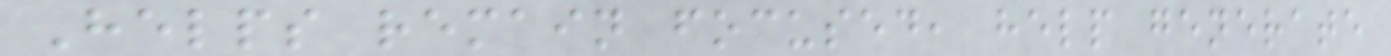Helps remain focused, help generate
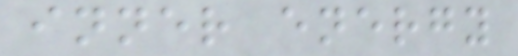inner energy
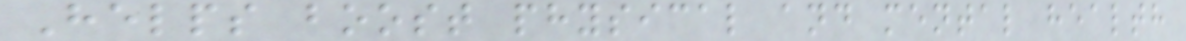Helps boost physical and mental health
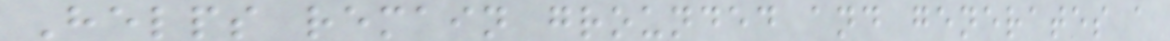Helps remain grounded and generates a
